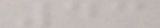43
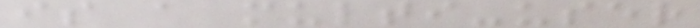is a multi-user
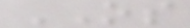OS
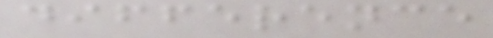difference
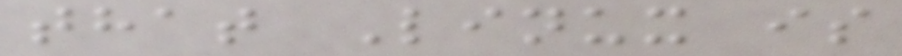that Linux is
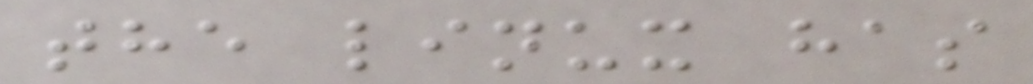the linux has
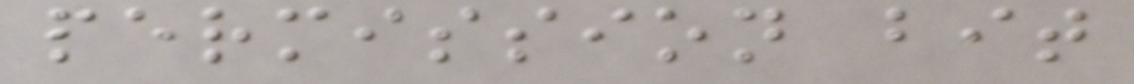permission bit
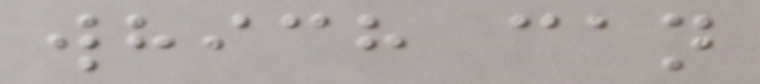which can
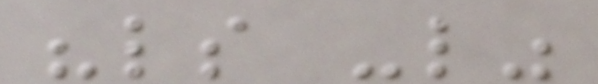"ls -l"
